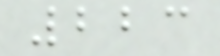223
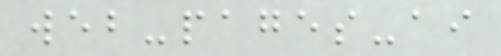web-pages-ai
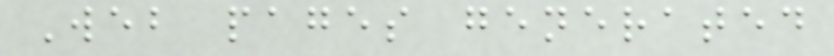Web pages generated
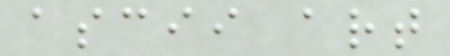ascii art
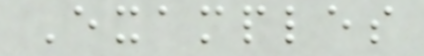Examples
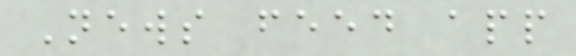News feed app
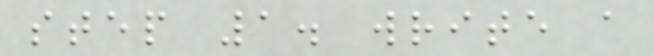step 1. write a
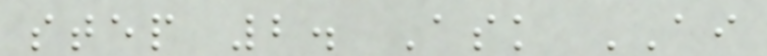step 2. Ask AI
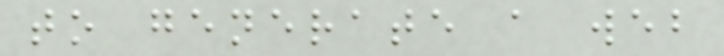to generate a web
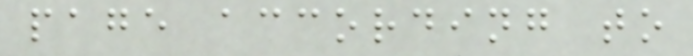page according to
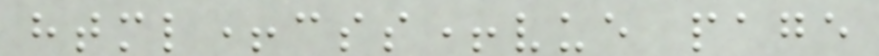html+css+vue page
